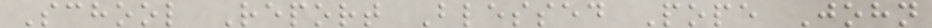School Report Blessed Pope John
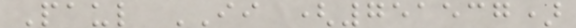Paul II (751537)
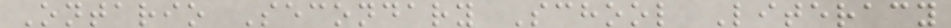Ontario Secondary School Literacy
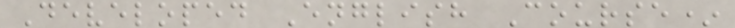Developed English Course*
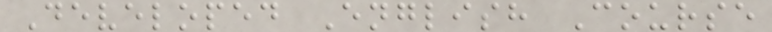Developed English Course
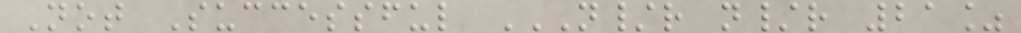Not Successful N/R N/R 21%
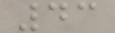43
